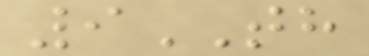9TH
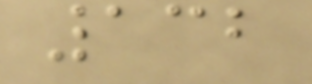132
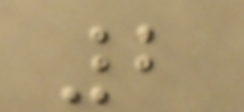2
